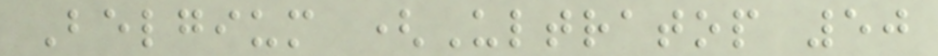Belgium (Ultratop 50
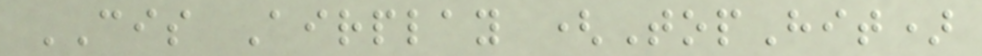CIS Airplay (TopHit)
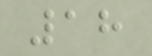18
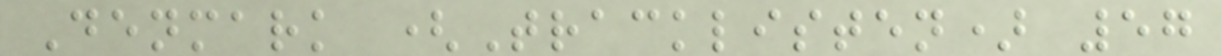Denmark (Tracklisten) 57
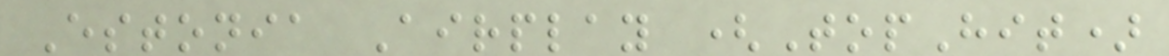Estonia Airplay (TopHit)
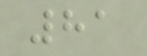81
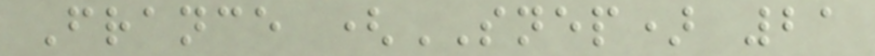France (SNEP) 21
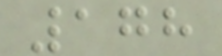178
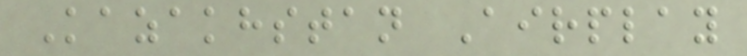Kazakhstan Airplay
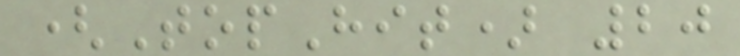(TopHit) 20
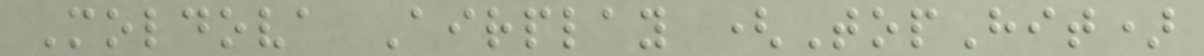Moldova Airplay (TopHit)
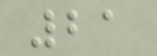21
